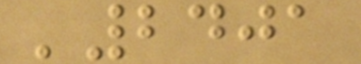'2401
